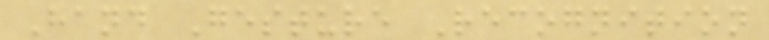Hand Gesture Recognition
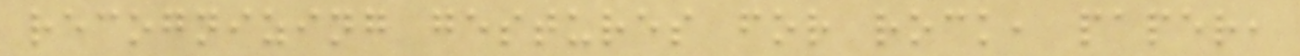recognizing gestures for rock, paper,
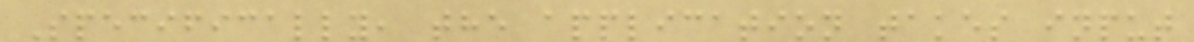Specifically, the application takes input
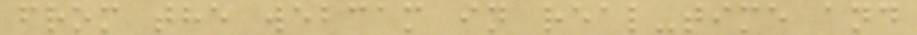from the webcam in real-time and
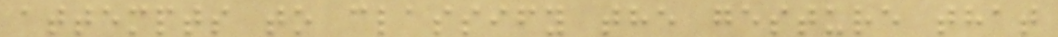attempts to classify the gesture that
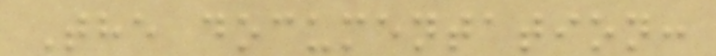The documentation:
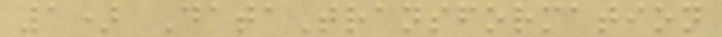1) DataTransformation
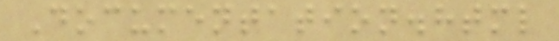Documentation.html
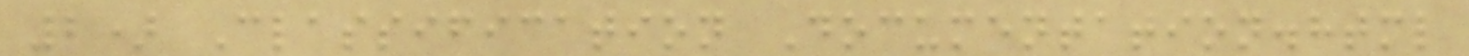2) Classification Documentation.html
